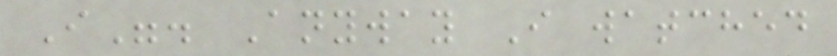I". Anyway I watched
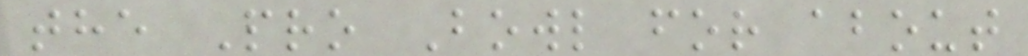the Pro Bowl for about
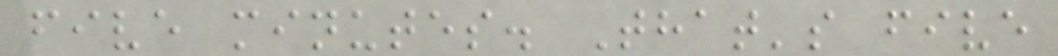five minutes. That's five
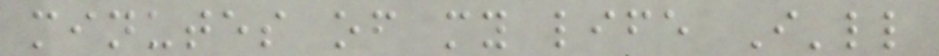minutes of my life I'll
